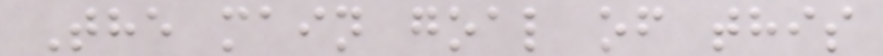The main goal of this
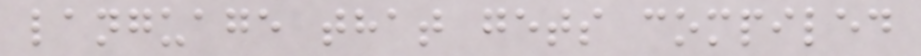language that gets compiled
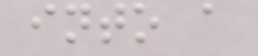into a
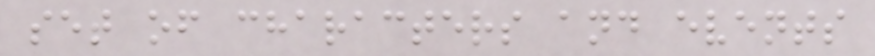set of characters and events
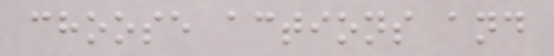choose actions and
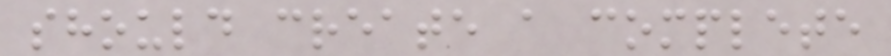should create a complete
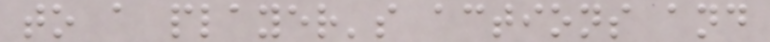to a player's actions and
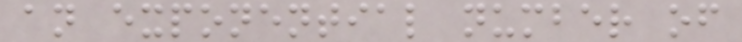an exponential number of
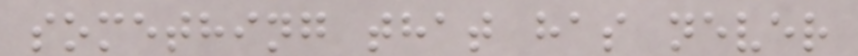something that has never
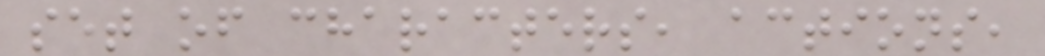set of characters, actions,
